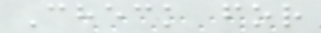Check for
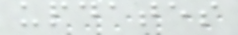updates
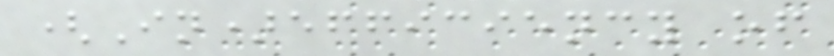(In)efficiency of
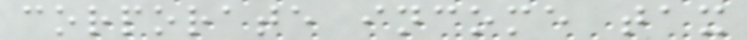corporate income tax
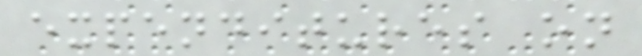expenditures on
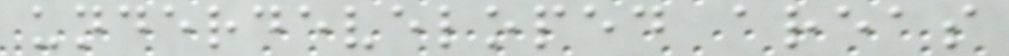underdeveloped areas
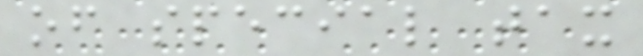of special tax
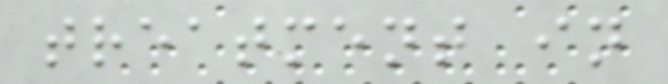treatment in
